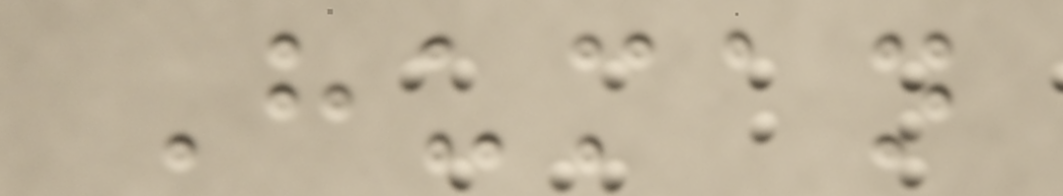Human
